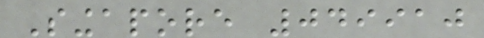Singapore 049910
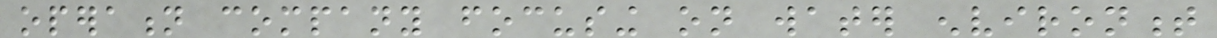operation company focusing on water environment
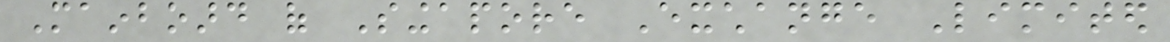Mainboard of Singapore Exchange Limited
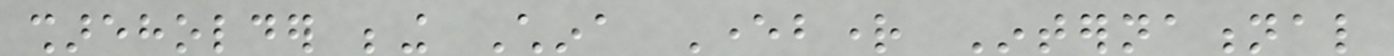shareholder being China Everbright International
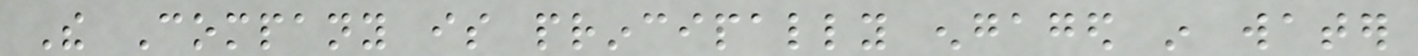The Company is principally engaged in water
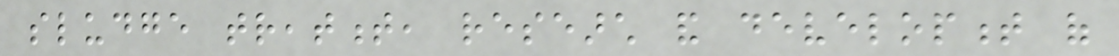sludge treatment, research and development of
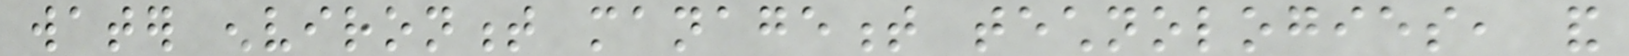water environment management technologies, and
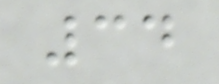34
